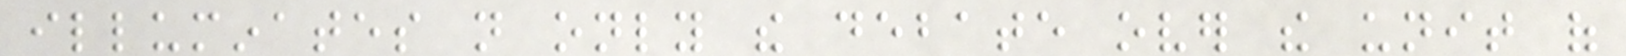illuminates not only the debate over the unit of
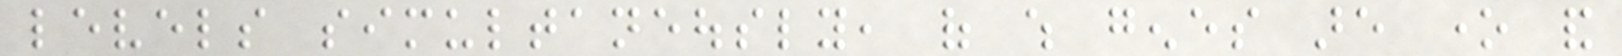levels simultaneously, of which genes are one and
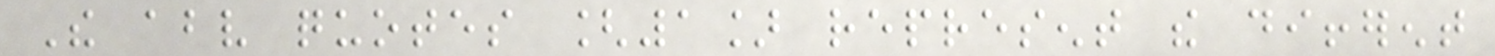The above quotes [1] represent the different
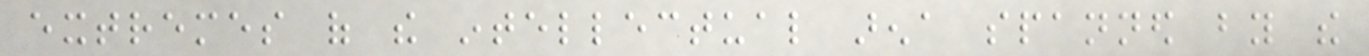extremes of the intellectual arena spanned by the
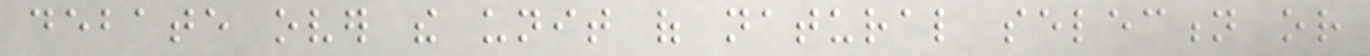debate over the unit of natural selection or
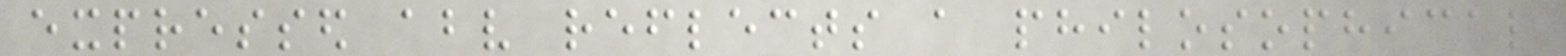expressed above reflects a philosophical
